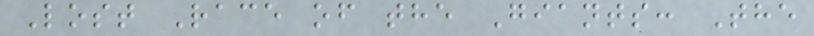Lost Race of the Giants: The
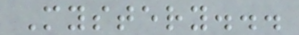Mystery...
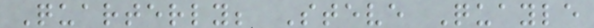Quarterly; Steve Quayle
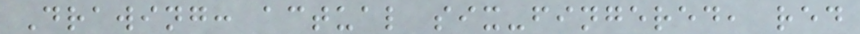Drawing: actual six-fingered, red
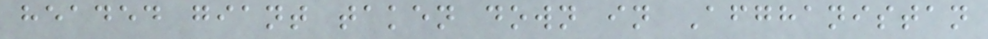headed giant taken down in Afghanistan
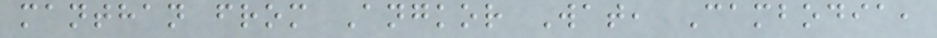manthan from Angkor Wat, Cambodia,
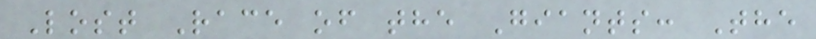Lost Race of the Giants: The
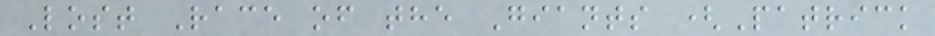Lost Race of the Giants (Patrick
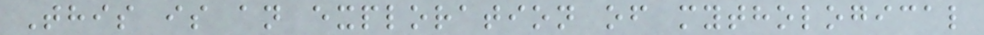This is an exploration of mythological
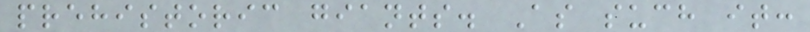prehistoric giants. As such it:
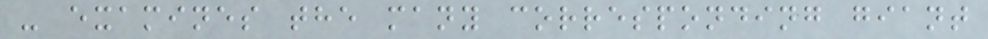- examines the many corresponding giant
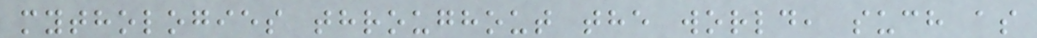mythologies throughout the world, such as
